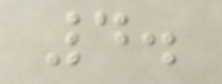4.
